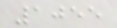1055
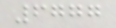6777
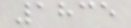1835
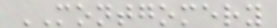MONTGOMERY
